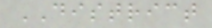DISTRICT
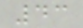43
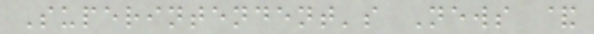Superintendent's News &
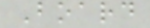Board
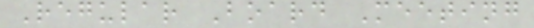Regular Board Meeting
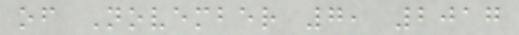of November 7, 2017
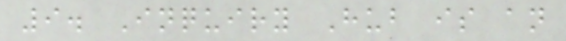9. Inquiry Hub is an
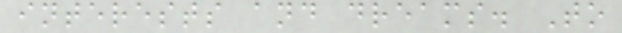interests and dreams. To
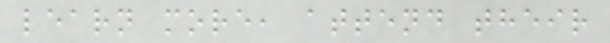learn more, attend their
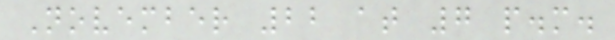November 22 at 7 p.m.
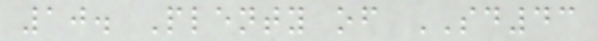10. Plenty of SD43
